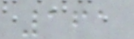161
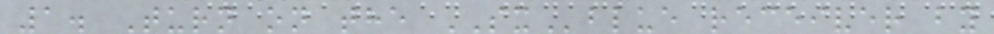1. Turn on the SXblue receiver by
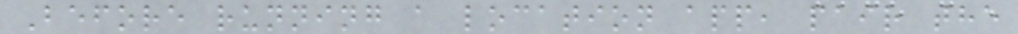Before running a location app, pair the
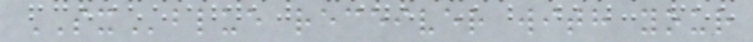SXblue receiver with your
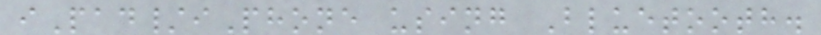iPad/iPhone using Bluetooth.
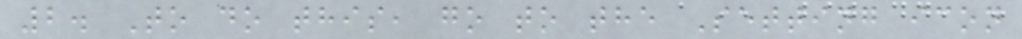2. To do this, go to the Setting icon
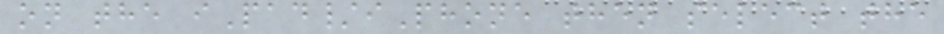on the iPad/iPhone then select the
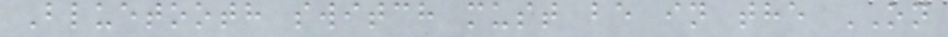Bluetooth switch must be in the ON
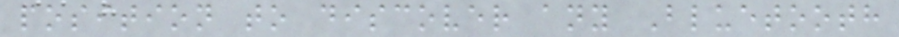position to discover any Bluetooth
